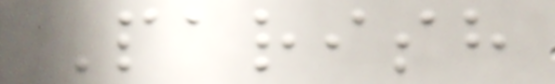Parish
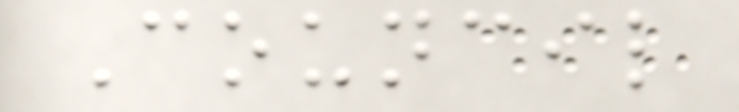Council
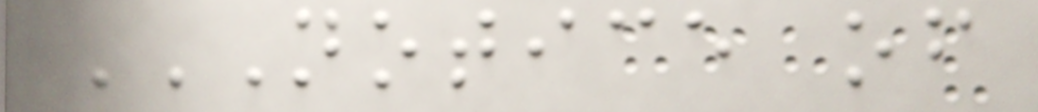NOTICE OF
